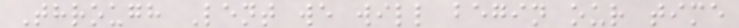Through Lent we will begin our time
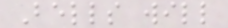Bells will
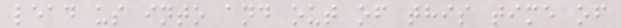lead us into and out of this time of
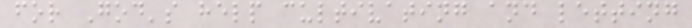for God's help cultivating and letting
